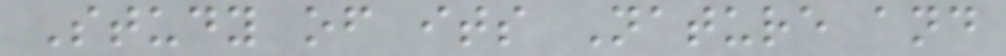Study of its Nature and
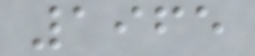1965
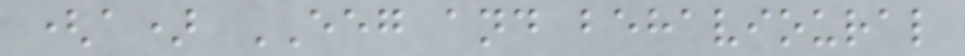(a) EEG and behavioural
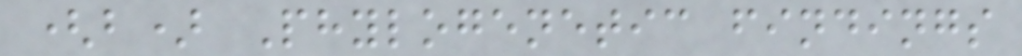(b) Phylogenetic findings
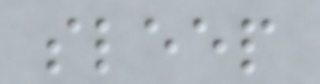sleep
